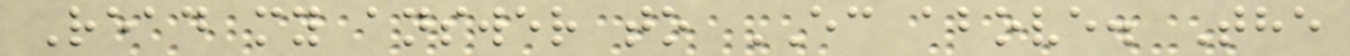Read my answer to EC above. The
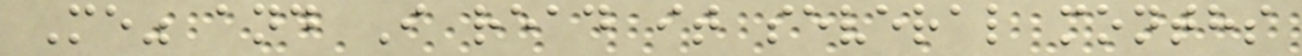Me" and I read it several months
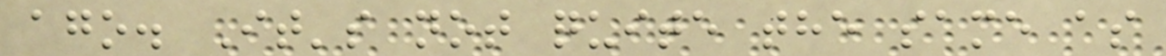ago. It's not quite the same as
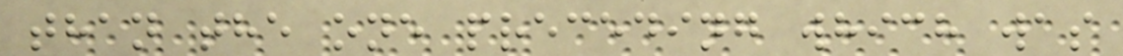than the one preceding which was
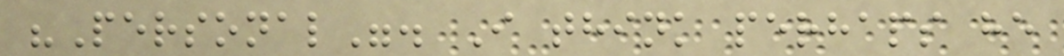"Personal". I think perhaps he
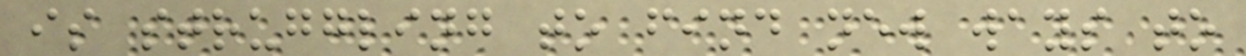is struggling to find new ways to
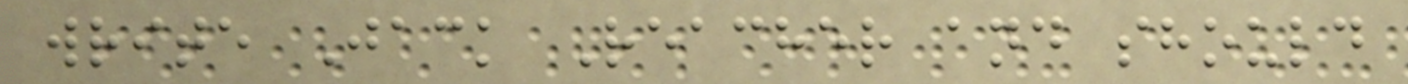write Jack Reacher and should
